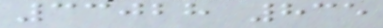33028 835
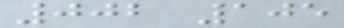002 105
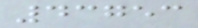43753
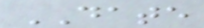DATE
